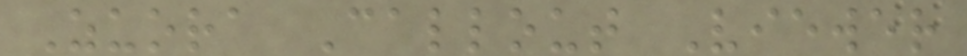Zuora Callout Viewer
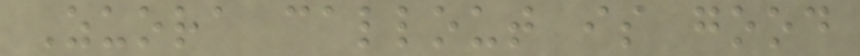Zuora callout is good
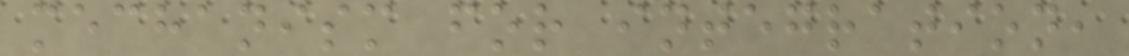mechanism for integration,
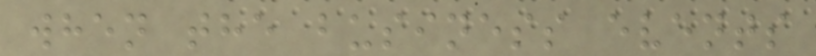when the business events
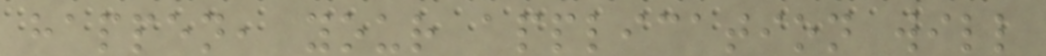happen, your application will
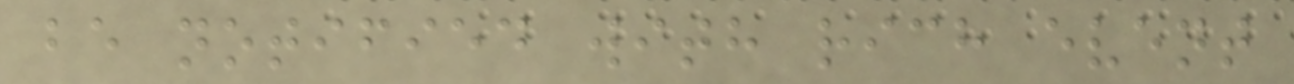be notified with rich event
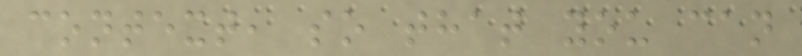context, so that you can
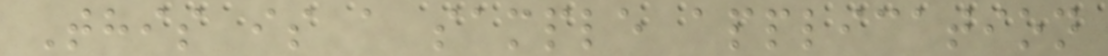This is a sample application
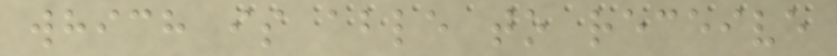which is able to receive
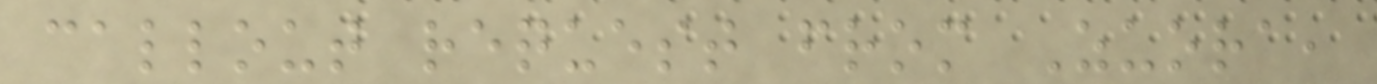callout request from Zuora,
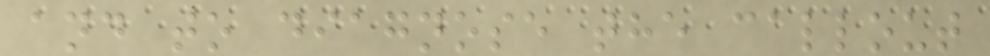and to diagnose the callout
